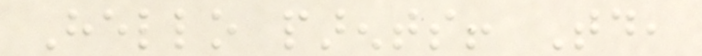Hello parents! Today,
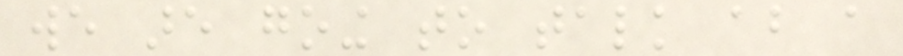we are going to talk about a
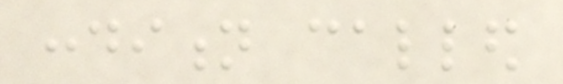condition called
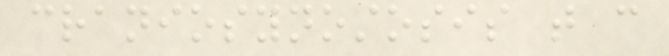craniosynostosis that can
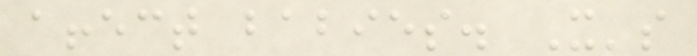affect babies. It's
